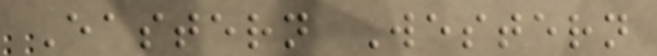Eastern Western
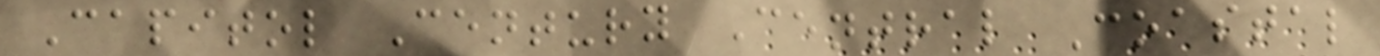Capitol Century Central Coastal
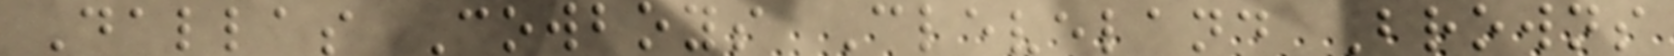Dallas Cowboys Cleveland Browns
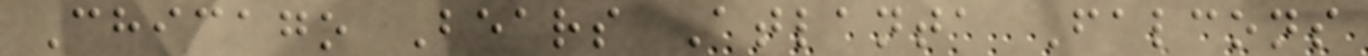Chicago Bears Atlanta Falcons
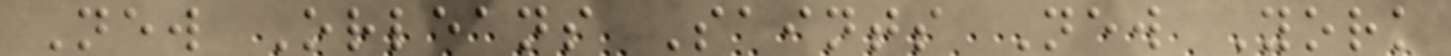New Orleans Saints New York
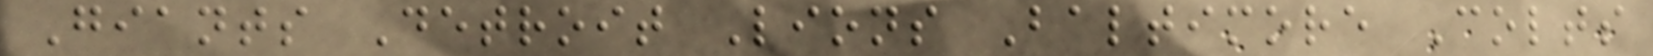Giants Detroit Lions Baltimore Colts
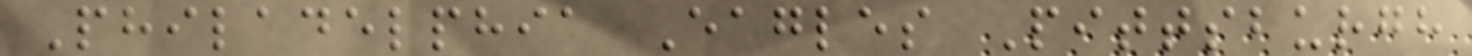Philadelphia Eagles Pittsburgh
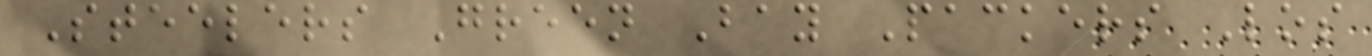Steelers Green Bay Packers Los
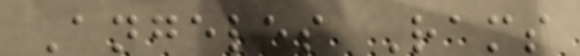Angeles Rams
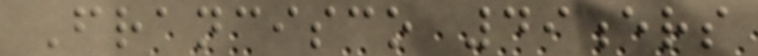Francisco 49ers
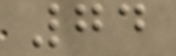74
